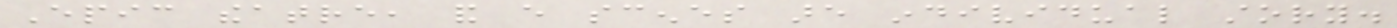Epic theatre, and every scenes are individual story.
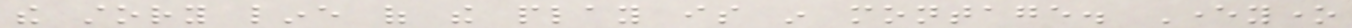the story line of the play is in montage. Everyone
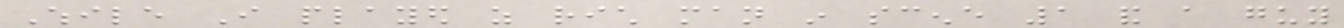While I played as rich man in scene 1 and a guy
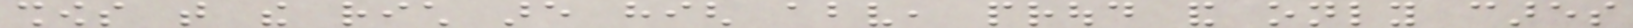shows that the rich are high above, proud and only cares
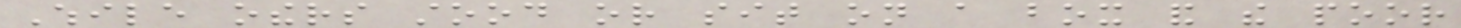While others stood or sit on a box and the poor
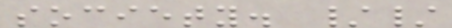society. //
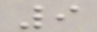9
